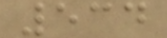534
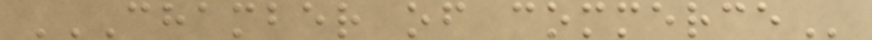CHAMBER OF COMMERCE
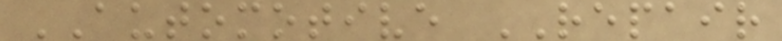AUTOMOTIVE REPAIR
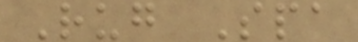Rug Spa
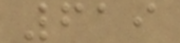619
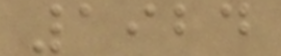1924
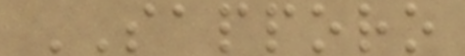SAPPORO
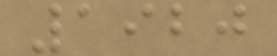1920
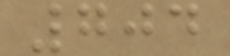704
